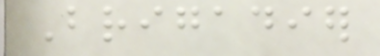Brigadier
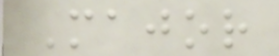Major
